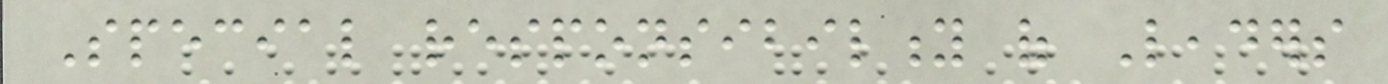Special responsibility of Leaders
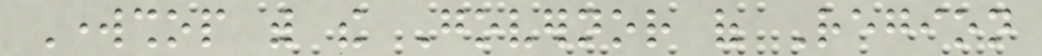Workshop with the Governor of Region
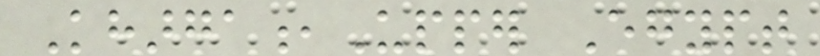Kharga,Upper Egypt
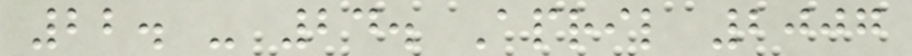22. - 24. April 2007
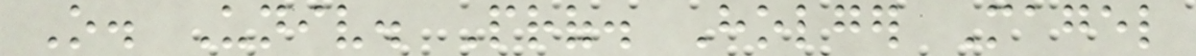O. Univ. Prof. Holger Magel
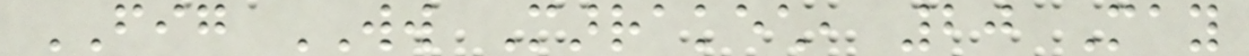FIG WW Marrakech, 20 May
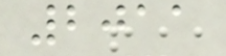2011
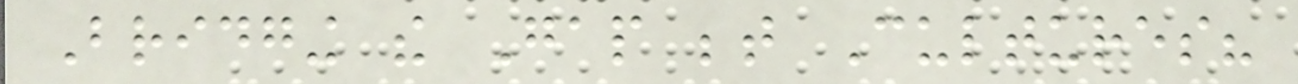Bridging the Gap between Cultures?
